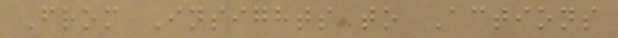From Insights to Actions
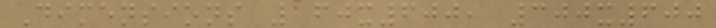Dimensions 160x600, 300x600
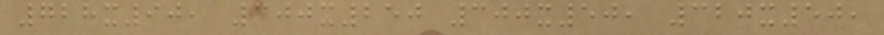728x90, 300x250 300x50, 320x50,
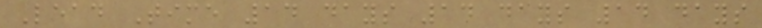Lead Time 14 days 14 days 14 days
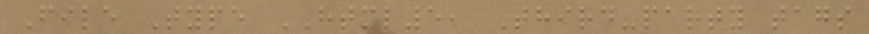File Type HTML5, Third-party tags
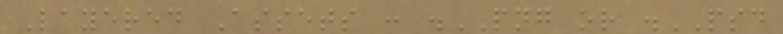Layered Assets : .PNG or .PSD
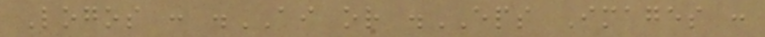Logos : .AI or .EPS Images :
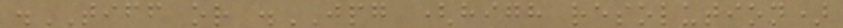.TIFF or .JPG (high resolution)
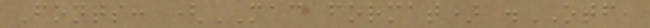Fonts: (MAC format) .OTF,
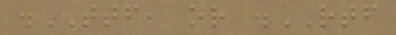.TTF, or .RTF
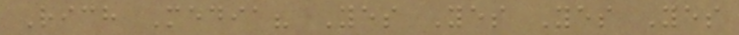Rich Media? Yes Yes Yes Yes
